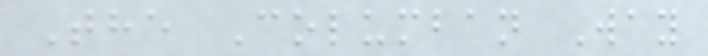The Columban Way
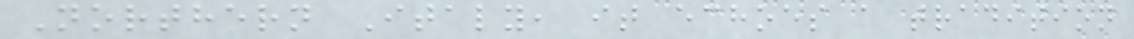Northern Italy, it echoes a tradition
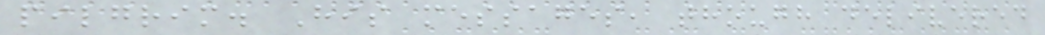pilgrim. His messages, though delivered
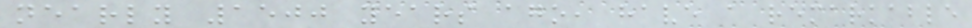nearly 1500 years ago, have a remarkable
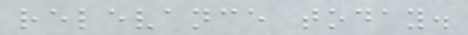relevance today.
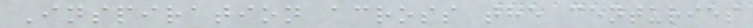Inspiration across the centuries
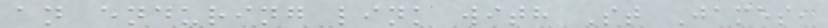an enduring link with St James,
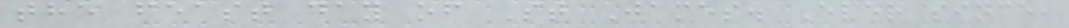the feast day of St James. Ever since,
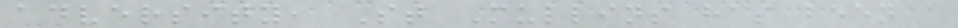adversity, St Mullins has been a
